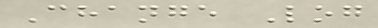Change Log
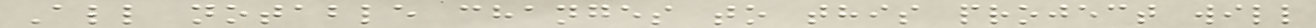All notable changes to this project will
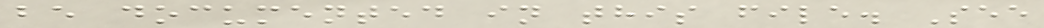be documented in this file. See
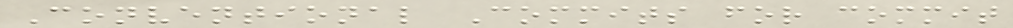Conventional Commits for commit
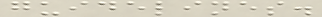guidelines.
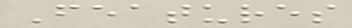Features
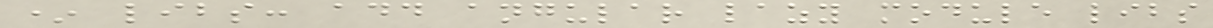* libs: add angular lazy module libs
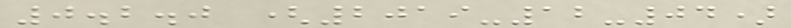0.2.0 (2019-12-04)
